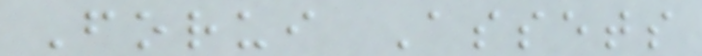Forui Assets
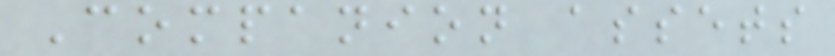Companion assets
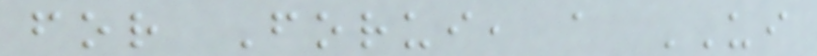for Forui, a UI
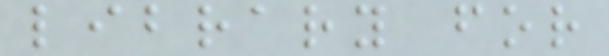library for
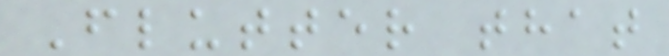Flutter that
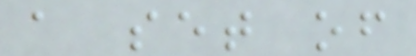a set of
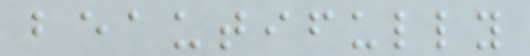beautifully
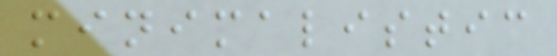minimalistic
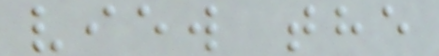view the
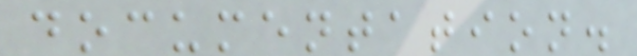documentation.
